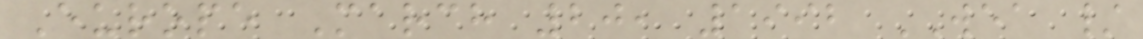Europe March 20, 1992 WEA /
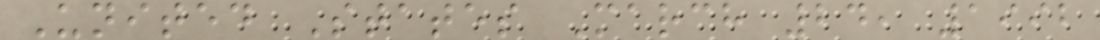United States March 24, 1992
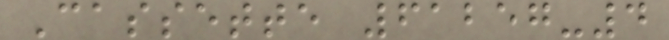Cassette 61257-4
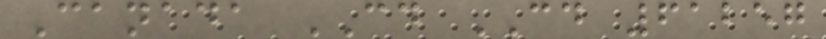Canada CD CD 61257
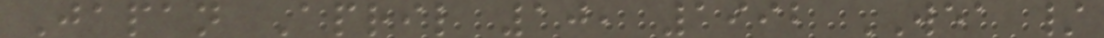Japan April 10, 1992 WEA /
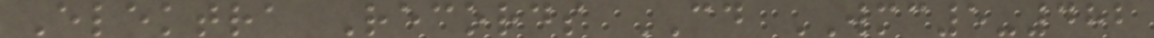Elektra Records CD WMC5-482
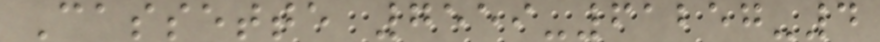Cassette 7559-61257-4
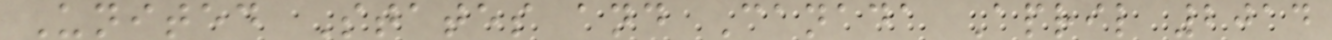United States and Canada April 2014
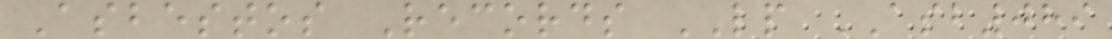Asbestos Records LP ASB089
